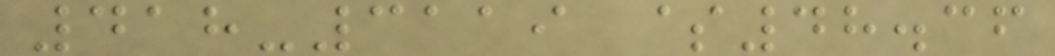418-3119 $48.36
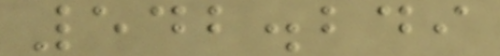542.249
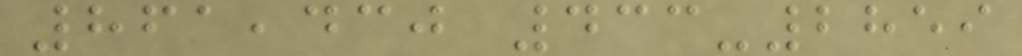861,430 433-2859
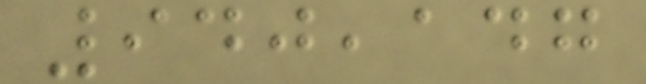940,147
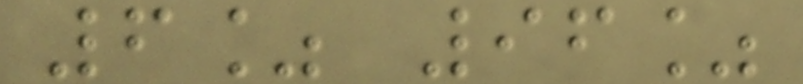6% 96%
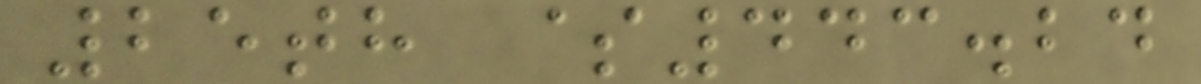25th $443.24
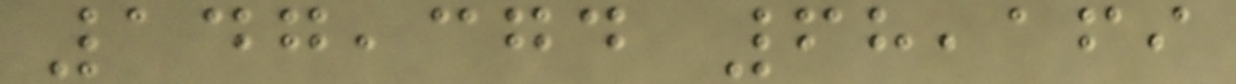147,374 68,169
